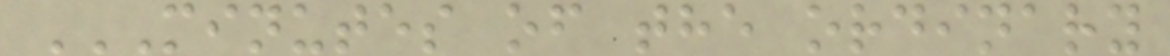MINUTES OF THE ORDINARY
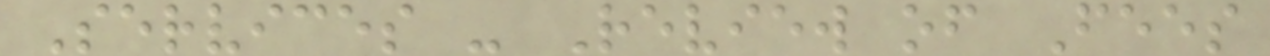Services - Review of Fees
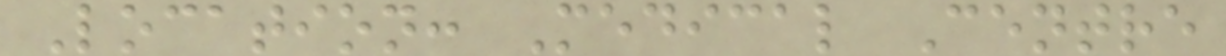Location: Medical Centre
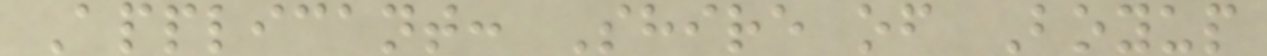Applicant: Shire of Boyup
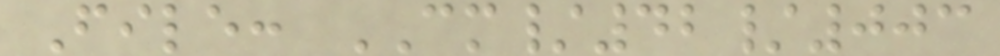File: CM/42/003
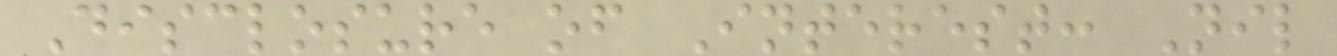Disclosure of Interest: Nil
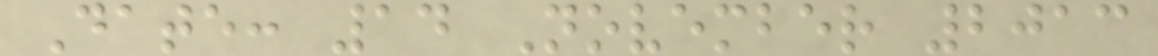Date: 14 November 2013
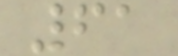61
